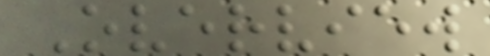Overview
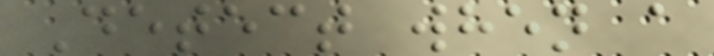Detect when a
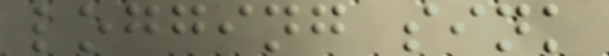logging sink
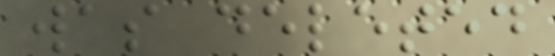was deleted
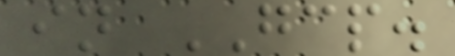in GCP.
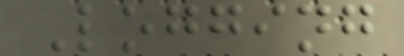Logging
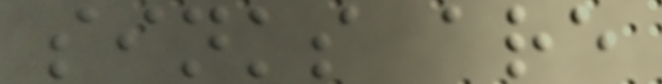sinks are
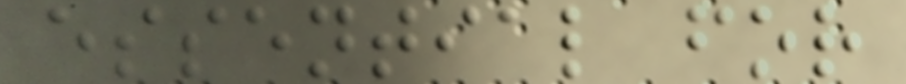essential for
